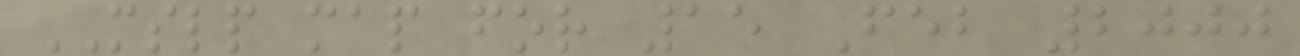MSLP map for 15 Feb 2000
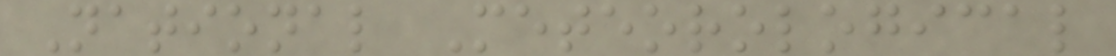National Meteorological
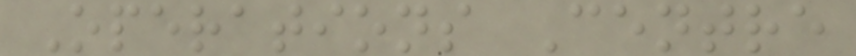Operations Centre
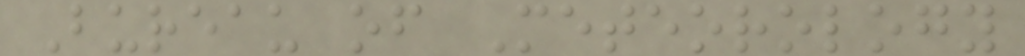Bureau of Meteorology
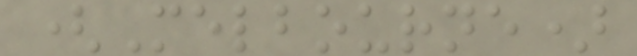(Melbourne)
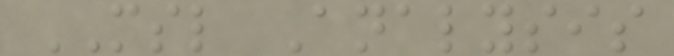MSL Analysis
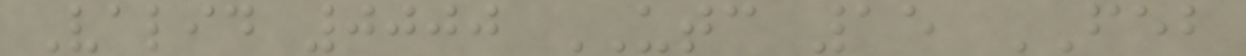Valid 0000 UTC 15 FEB
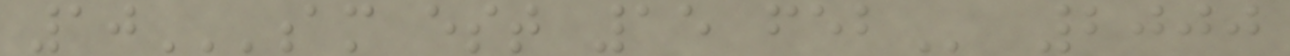10AM EST 15 FEB 2000
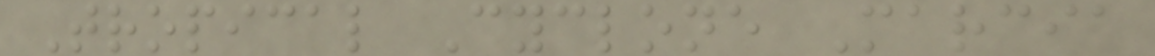Tropical Cyclone Marcia
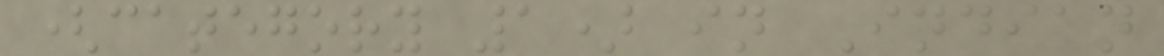(category 1) in Indian
